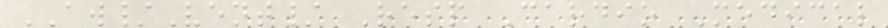AW/Vent/ Resp Cardio Medical
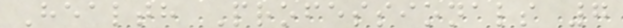Health Professionals 7
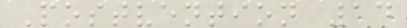Postvention 14
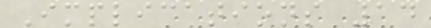Implications 14
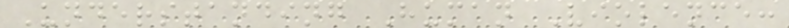Understanding Human Violence:
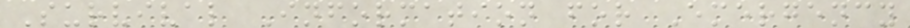Survival Information for Emergency
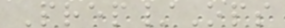Prep/Ops
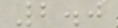2.0
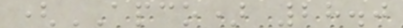(APCO) 28.0
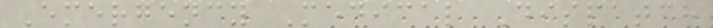Emergency Medical Dispatch
